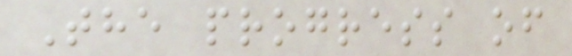The progress of
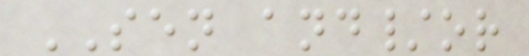SEN and/or
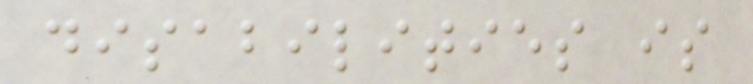disabilities is
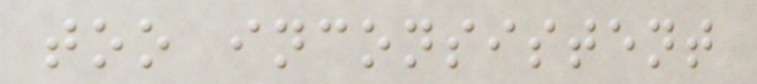too inconsistent
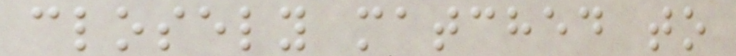closely matched to
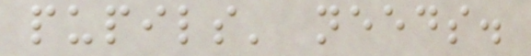pupils' needs.
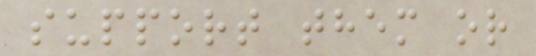support them or
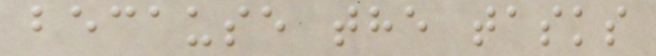because the tasks
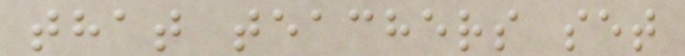that teachers set
